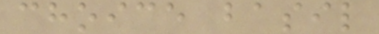choice basil
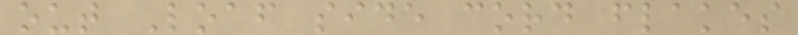out Loaf side cord flakes
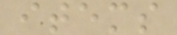items
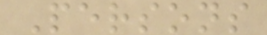Persons
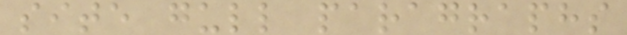site gull paragraphs
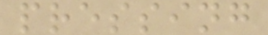pressing
